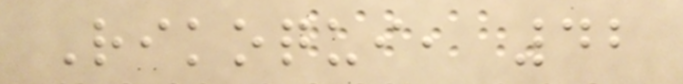Rikoqui, 42
